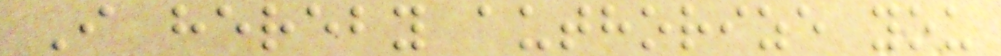I hereby authorize you
